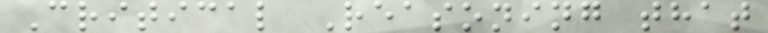Critical Reasoning that
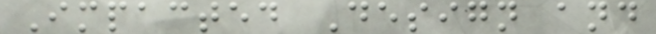Impacted Design and
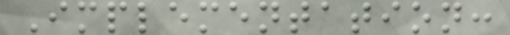Implementation:
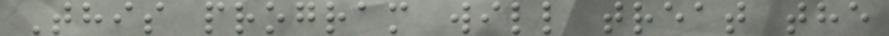This program will treat the
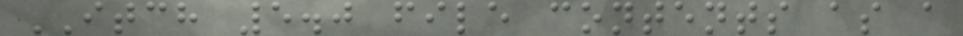ITCH 5.0 file contents as a
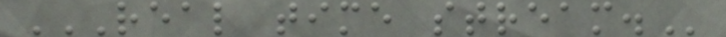REAL TIME STREAM.
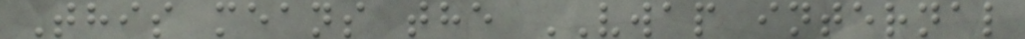This means the VWAP internal
